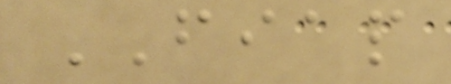FIAP
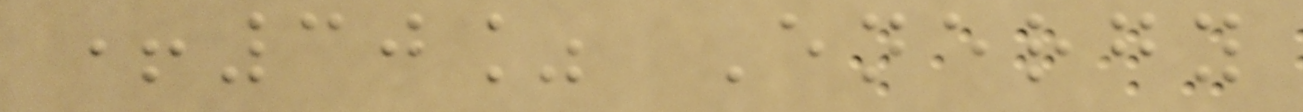+30% Energy
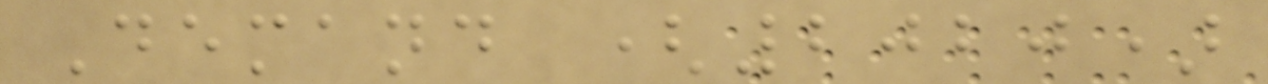Demand (2020)
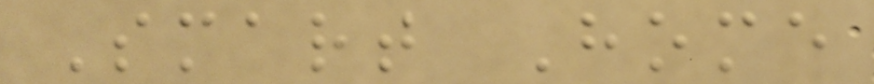Smart Home
